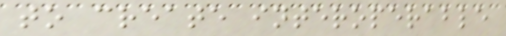to create interoperable
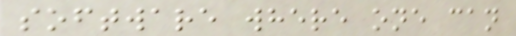software where one can
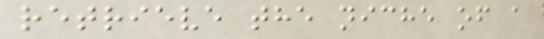retrieve the niche of a
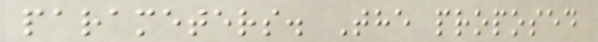parameters. The proposed
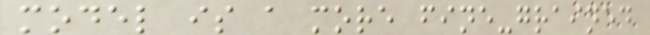model is a more fine-grained
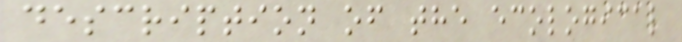description of the ecological
